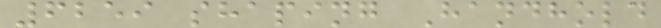6259 shaping Handhold
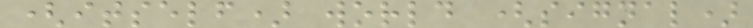(itself) world (signal)
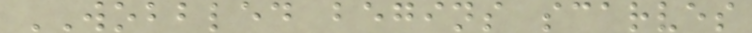WOBBLED begins scarves
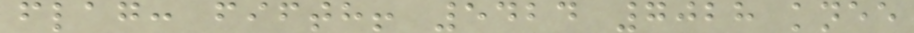flag: fifth! 5424 7028 knee
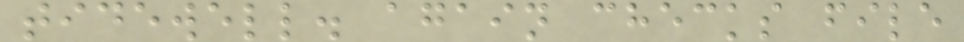tidewell. again checks file
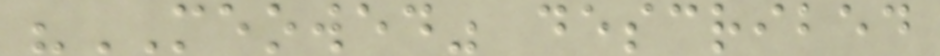"MEOWED" described
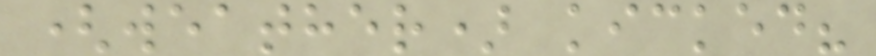(weather) kicked?
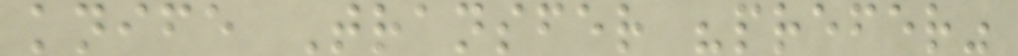knife Transfer "prefer"
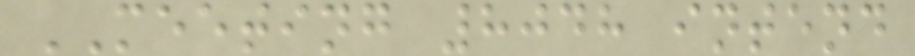MEETING 8048 intend
